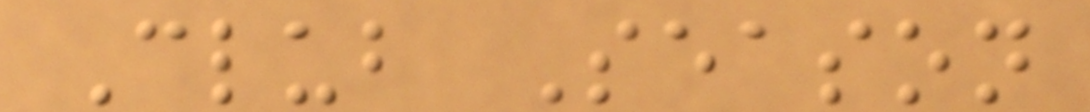Club Season
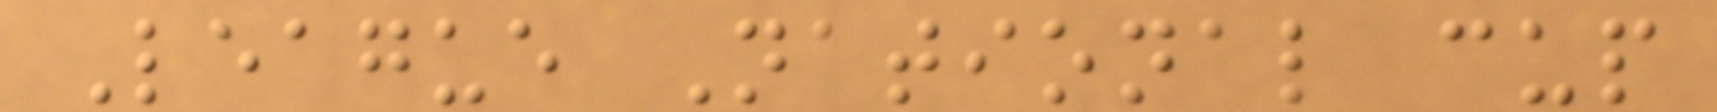League National cup
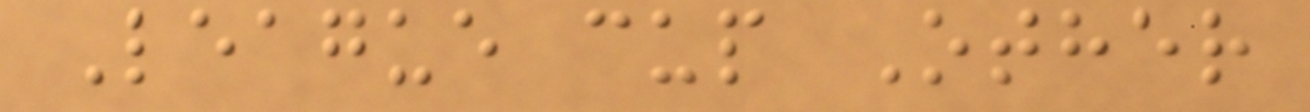League cup Other
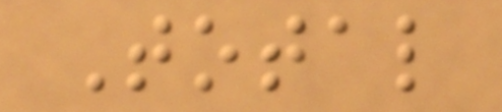Total
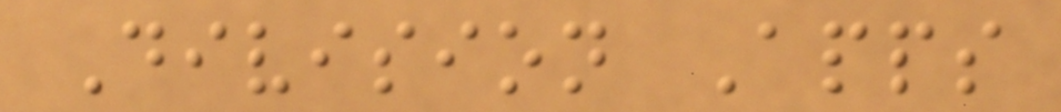Division Apps
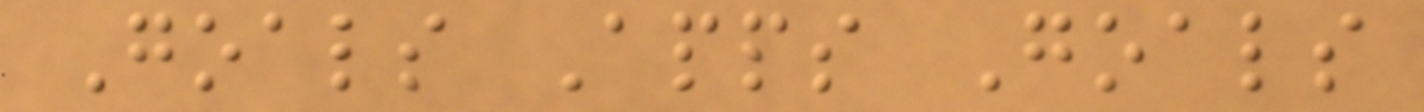Goals Apps Goals
